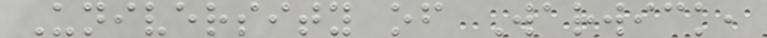University of Warwick,
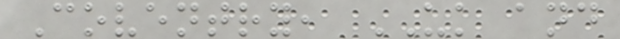Coventry, UK and
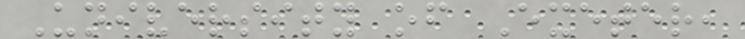University of Exeter,
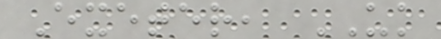Exeter, UK
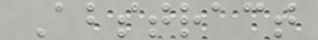Abstract
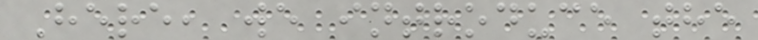Here, we introduce the
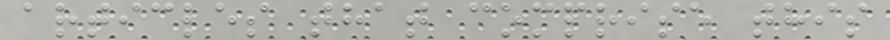articles that comprise this
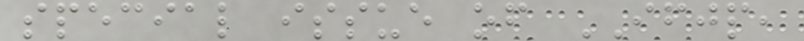special issue of IFJP,
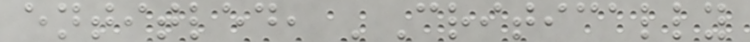entitled, 'Critically
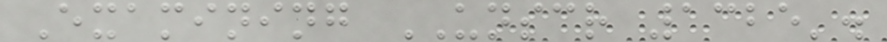Examining UNSCR 1325'.
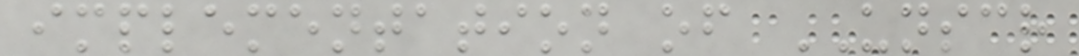implementation of UNSCR
